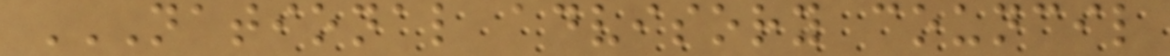NATIONAL ADVISORY COUNCIL
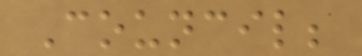Council;
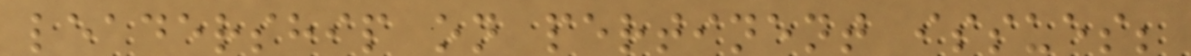leadership on pertinent issues;
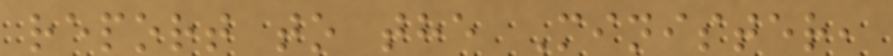report to the Minister,
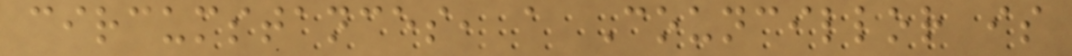circumstances, a Councillor is
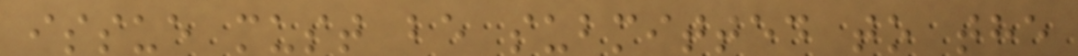issue must be submitted to the
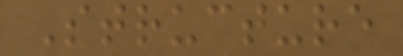Structure
